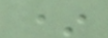*
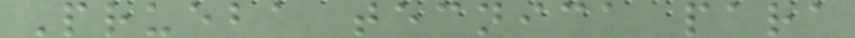Prueba tecnica para
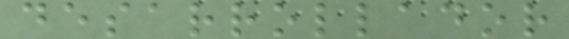desarrollador
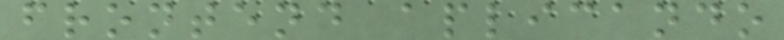frontend aplicando
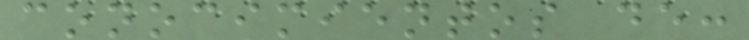conocimientos de:
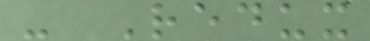- Redux
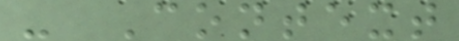- Context
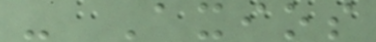- Axios
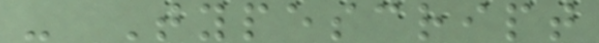- Typescript
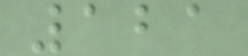121
